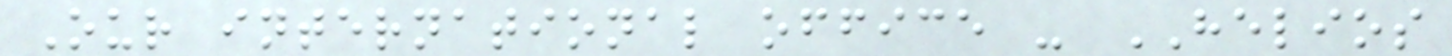Our international office - HELIOS
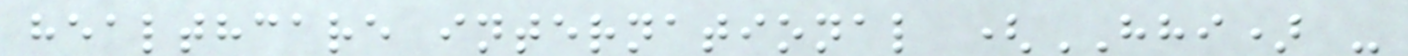healthcare international (HHI) -
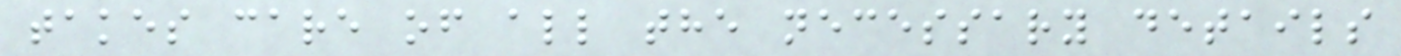takes care of all the necessary details
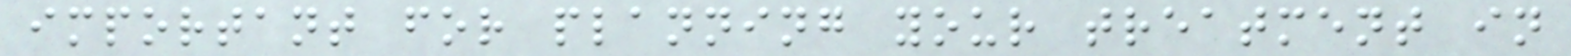important for planning your treatment in
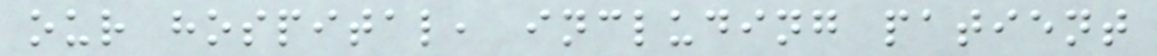our hospital, including patient
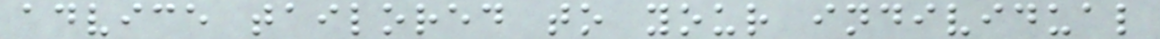advice tailored to your individual
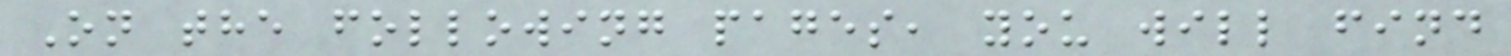On the following pages, you will find
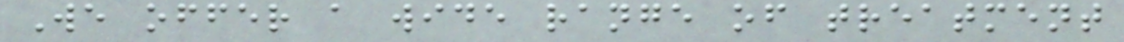We offer a wide range of treatment
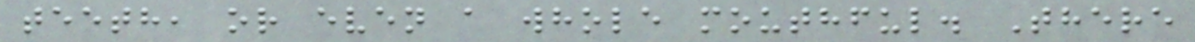teeth, or even a whole mouthful. There
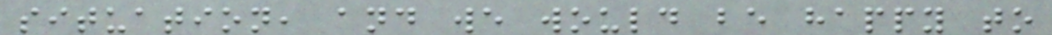situation, and we would be happy to
